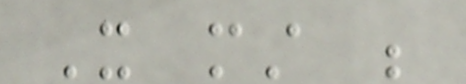It must be
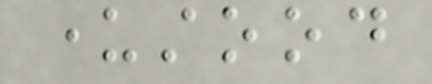understood
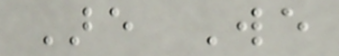Are We
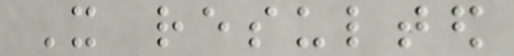It resulted
